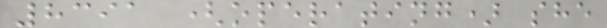8391 (operating) she
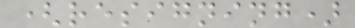(resigning)
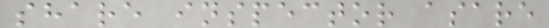share inspector asare
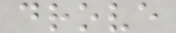drove
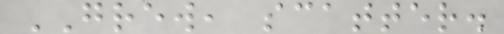GREW, scatter.
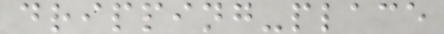dripping-place
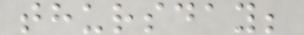thursday;
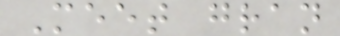Meet gran
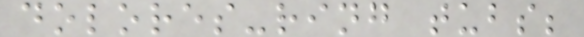dolores-ring tubs;
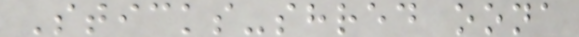Sticks-shred oona
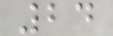24
